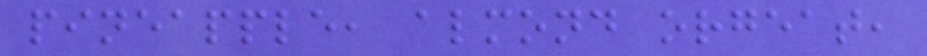pineapple, almond orgeat,
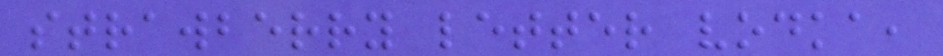strawberry letter vodka,
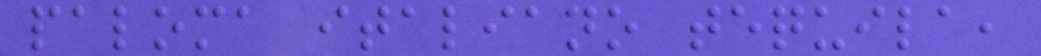paloma italiano tequila,
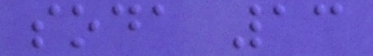soda 13
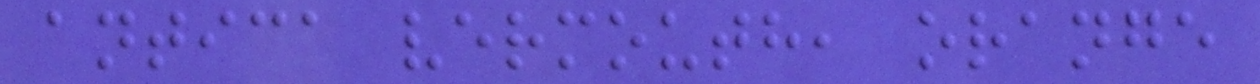antica vermouth, orange
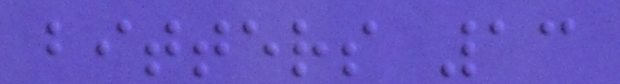bitters 13
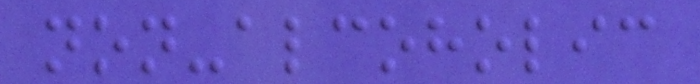non-alcoholic
